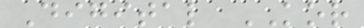Digital KOR
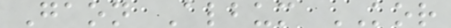Gaon Album KOR
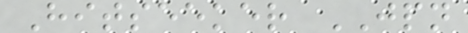Hitseeker JPN
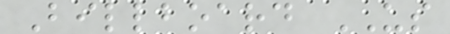Billboard US
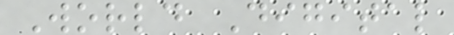World Digital
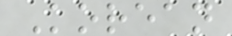Korean
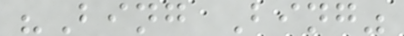"Bing Bing"
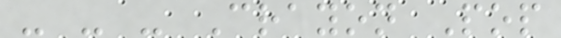- - - Crayon Pop
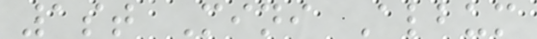1st Mini Album
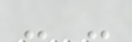- -
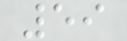59
